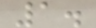1.
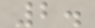2.
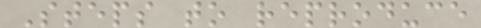Steps to reproduce
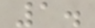1.
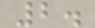2.
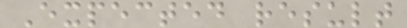Expected result
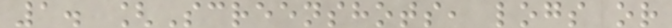1. [Screenshots, logs or
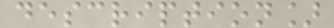description]
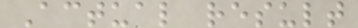Actual result
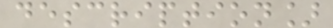description]
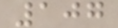107
